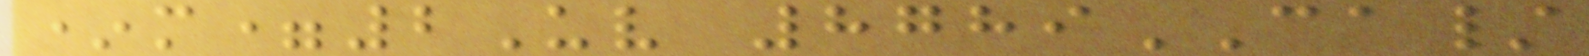*m=2Uv 8789CA/
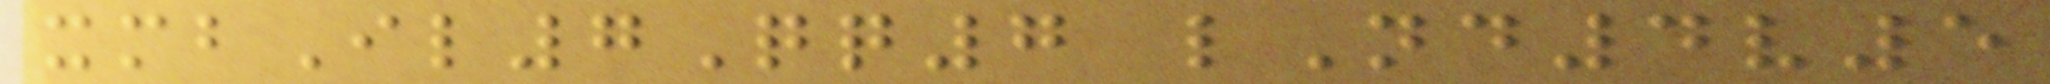xmbIl7Qq7 lNd4v5
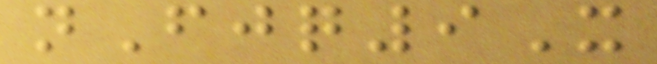nFjq9X
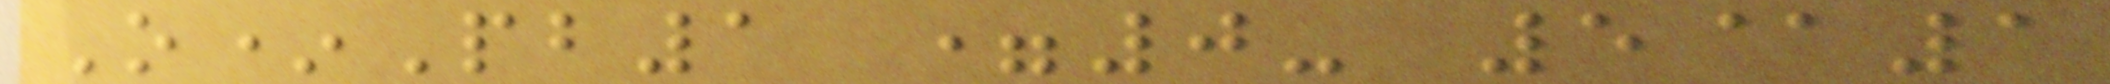O*Pb1 =0- 5@1
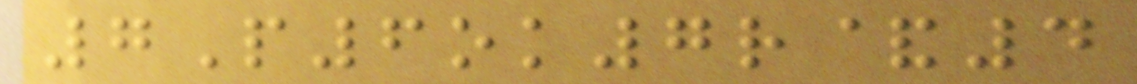7P6ok7r&4
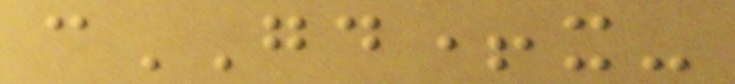cGD+x-
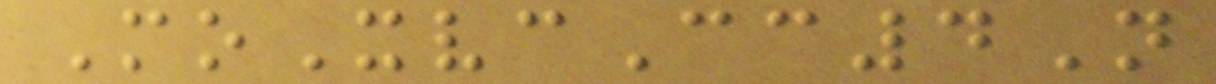MoXvcCc4N
